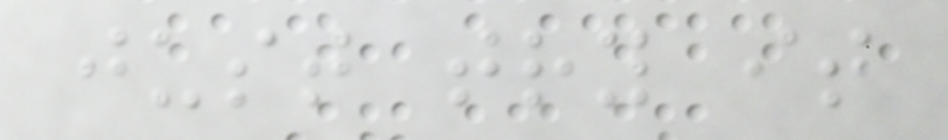just try it
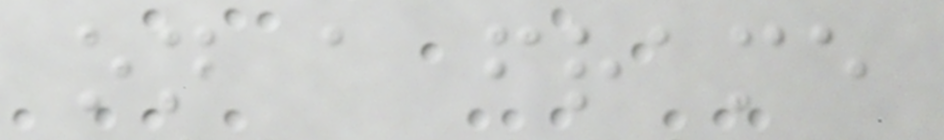on a frame
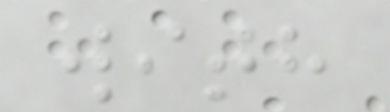with
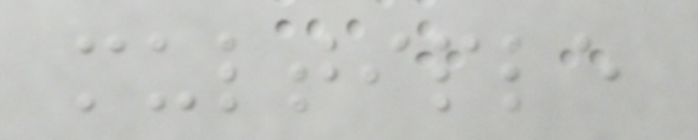multiple
